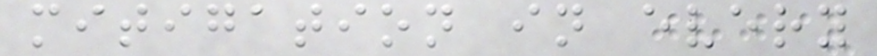mitigation in every
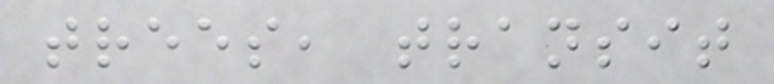trees, transit
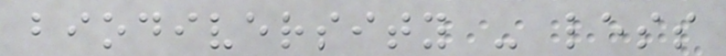biodiversity - less
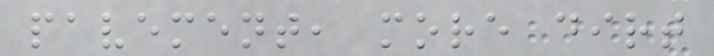pavement, more dirt
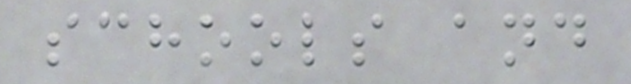schools and
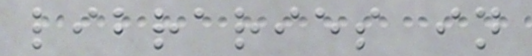libraries in
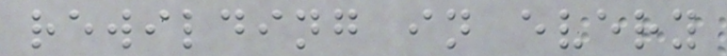rewilding in every
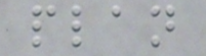plan
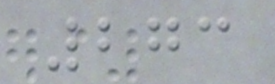273
